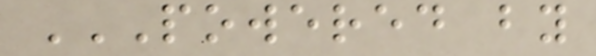POWERED BY
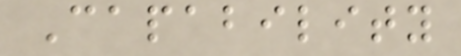Capability
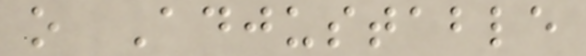o Adjustable
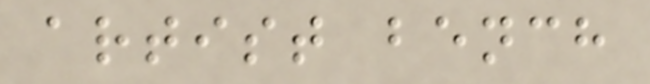artist bench
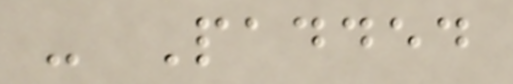- Padded
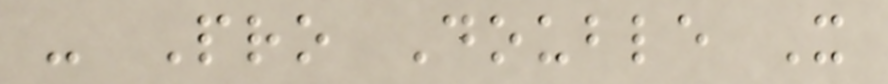- Pro Double X
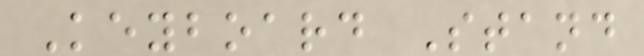Keyboard Stand
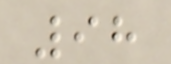98
